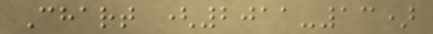Chart (2011-13)
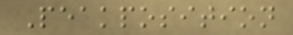Peakposition
